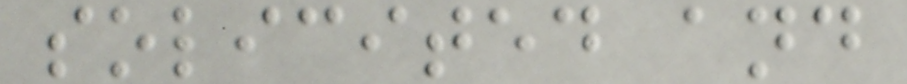solicited and
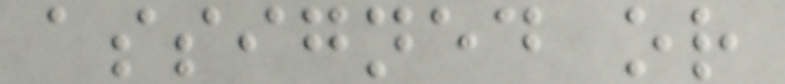assigned or
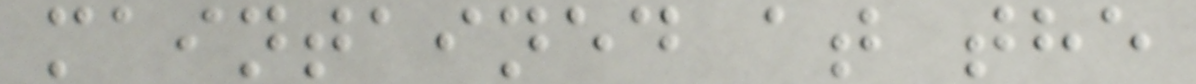maintained at the
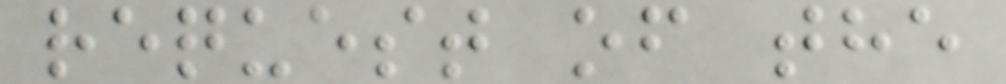request of the
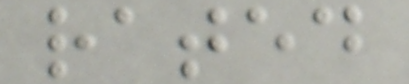rated
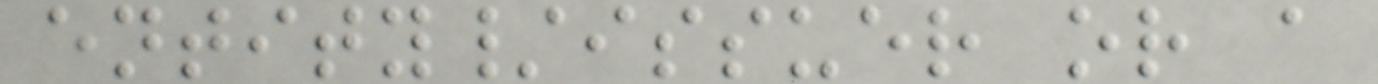entity/issuer or a
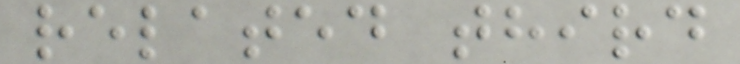related third
